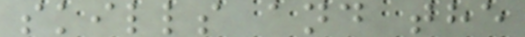skills and the
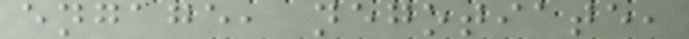engage, negotiate,
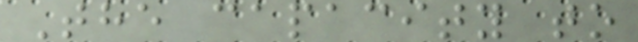The capacity to
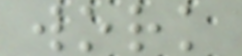work
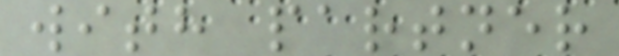with partner
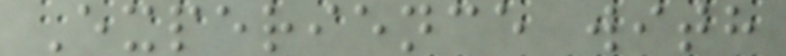Experience with
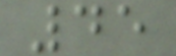45
